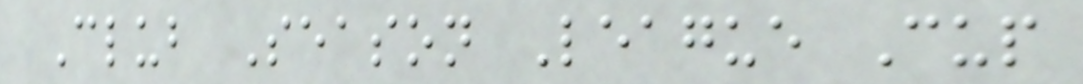Club Season League Cup
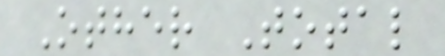Other Total
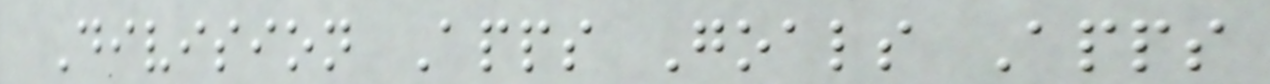Division Apps Goals Apps
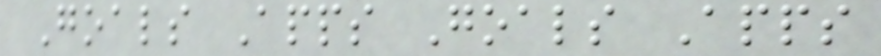Goals Apps Goals Apps
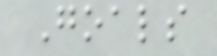Goals
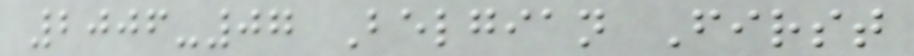2006-07 Belgian First
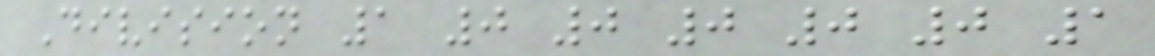Division 1 0 0 0 0 0 1
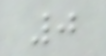0
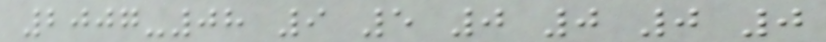2007-08 9 5 0 0 0 0
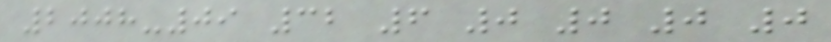2008-09 32 6 0 0 0 0
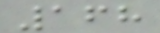168
